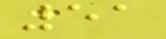51
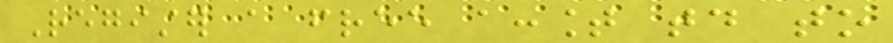Register a free account today to
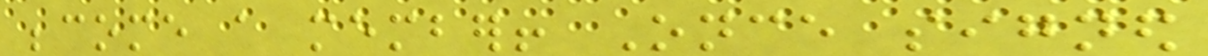become a member! Once signed
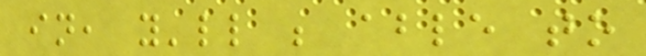in, you'll be able to
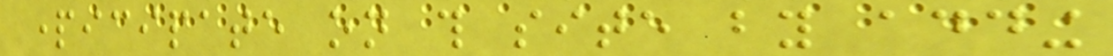participate on this site by adding
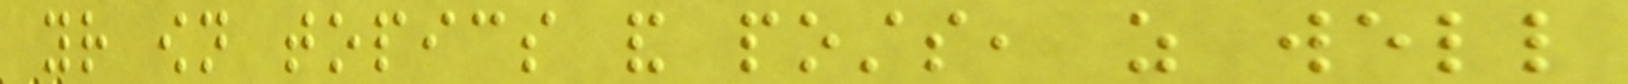your own topics and posts, as well
